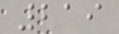219
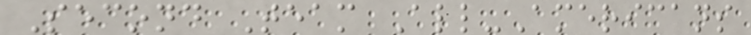Second Team All-Americans
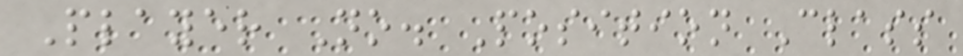Player No. Position Class
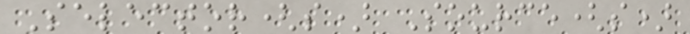Selector(s) Source(s)
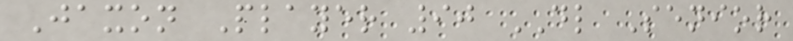Jaxon Player 90 DL Senior
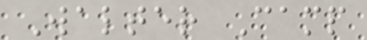Walter Camp
